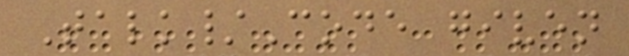Talk/Code given
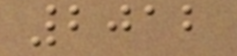2012
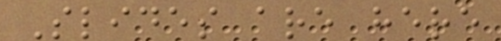Slides are here
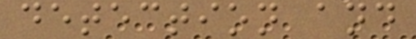detection and
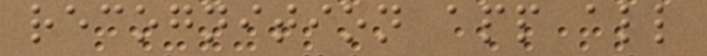recognition app all
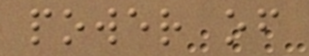power of
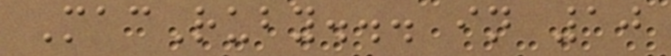MacRuby... in 10
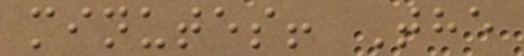minutes! The
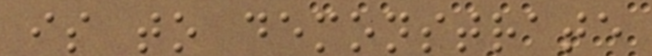is to demonstrate
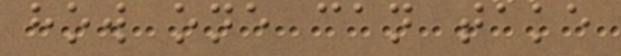how one can take
